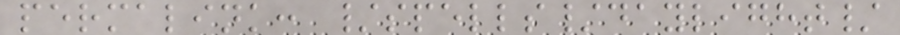permalink: /spells/daylight/
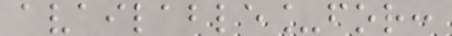available_for:
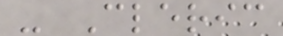- Cleric
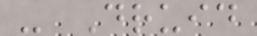- Druid
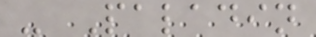- Paladin
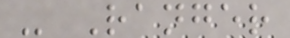- Ranger
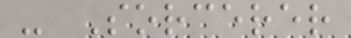- Sorcerer
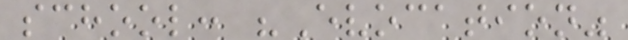school: "Evocation"
